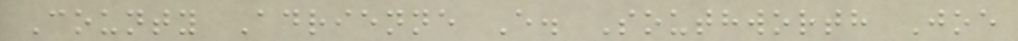County Adrienne E. Southworth Joe
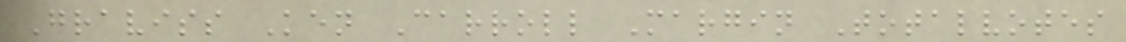Graviss Ken Carroll Margin Totalvotes
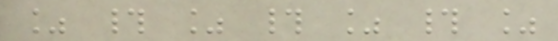% # % # % # %
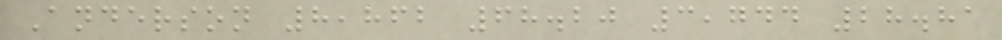Anderson 8,862 68.20 3,744 28.81
